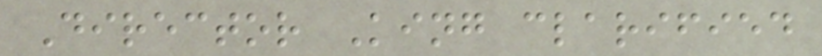Director King clarified
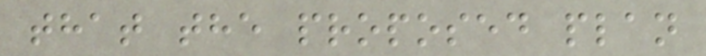that the proposed plan
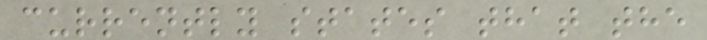currently states that the
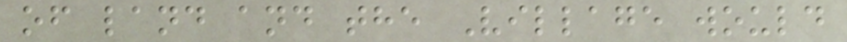of land and the Village would
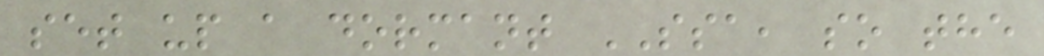set up a dormant SSA, so the
